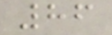86
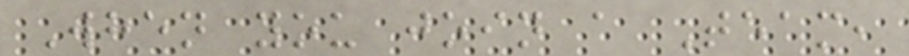When you join a Team,
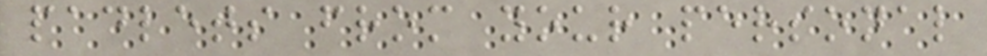padlets from your personal
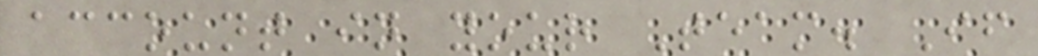account in your Team. If
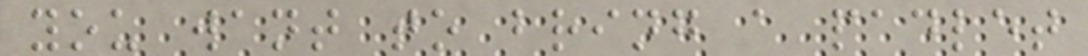you want to bring a padlet
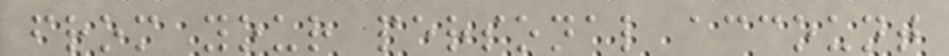from your personal account
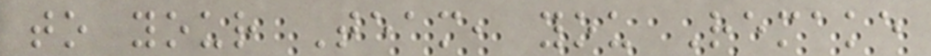to your Team, you Remake
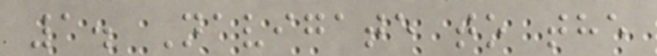1. Navigate to the
